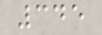345
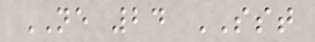NE 24 SST
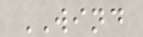WIND
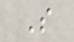S
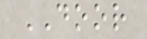DOOR
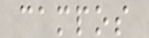campos
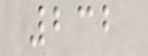232
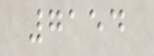7154
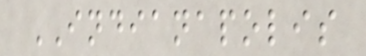INDIANAPOLIS
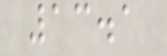13.1
